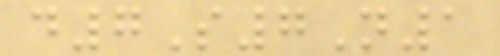d7S7N1
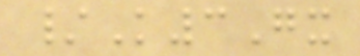/K3Gx
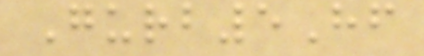Gurb5Hf
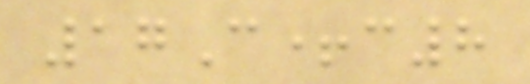17C+c8
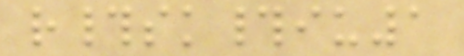r#sk#iu1
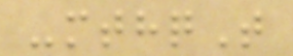-mthqT
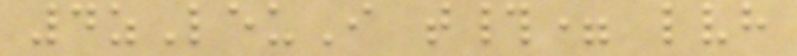4zLeuI t#= lvh
